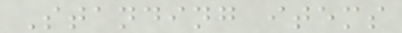Standing items
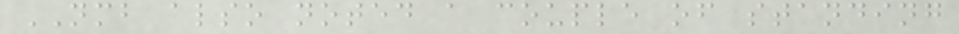NMB also noted a couple of standing
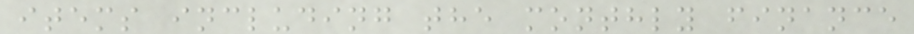items including the monthly finance
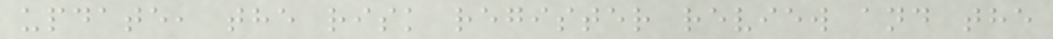update, the risk register review and the
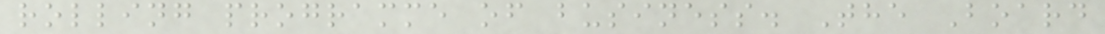rolling programme of business. The Board
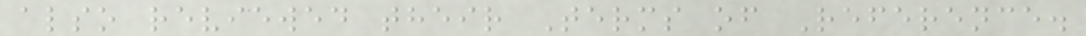also reviewed their Terms of Reference.
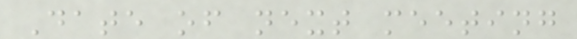Date of next meeting
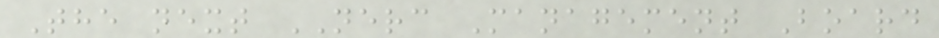The next NERC Management Board
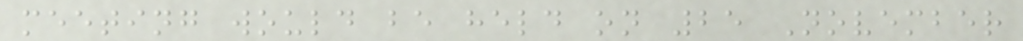meeting would be held on 25 November
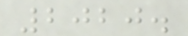2020.
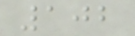102
